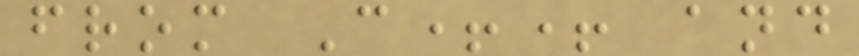from C++ and
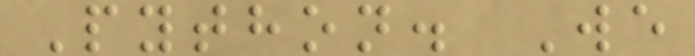Python. We
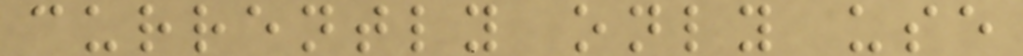currently only use
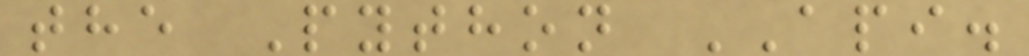the Python API.
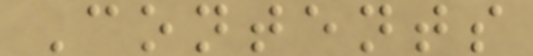Contents
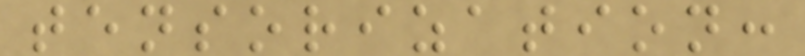tensorization:
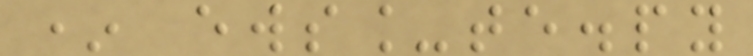* ews_te.py
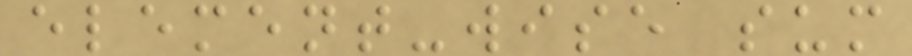element-wise sum
